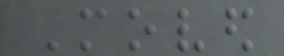Moved
